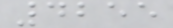4255
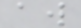aw
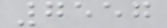7557
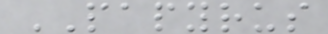PAPYRUS
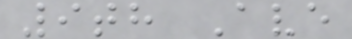9th Ave
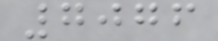7076
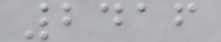2416
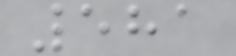581
